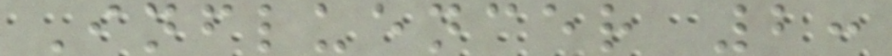Influencer 2:
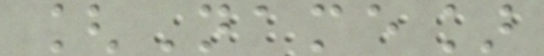[Name]
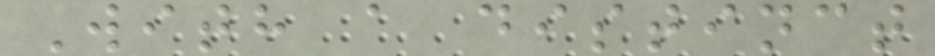With a distinct
